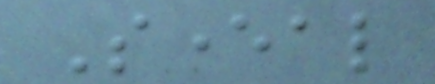Several
